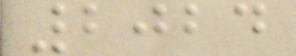2024
